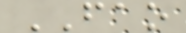FAO
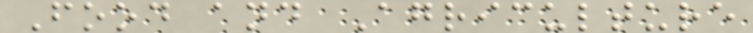Food and Agriculture
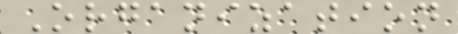Organization
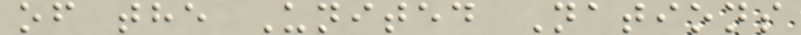of the United Nations
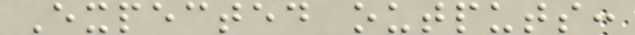Expected outputs:
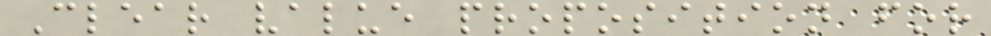Clear value proposition for
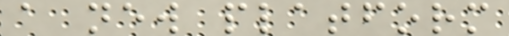a new platform
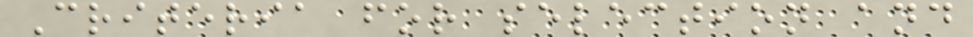Criteria for selection and
